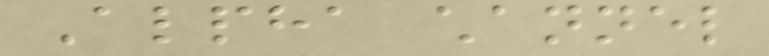Alpha channel
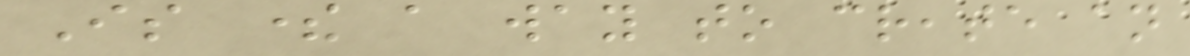Is there a way to create an
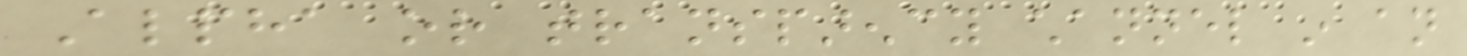Alpha or transparency channel in an
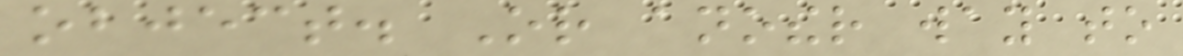object. Or another way to
